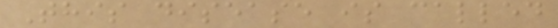This disease is called
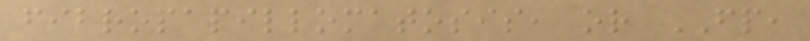fibropapillomatosis, or FP,
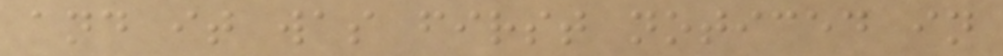and it was first noticed in
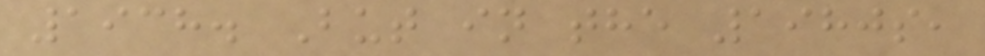1938. But in the 1980s,
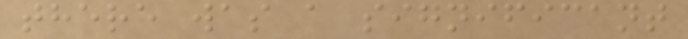there was a significant
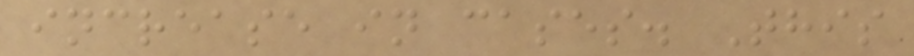increase in cases. This
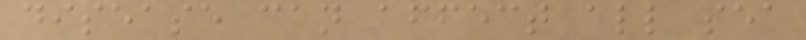disease can affect all sea
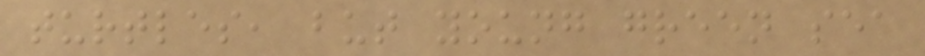turtles, but young green sea
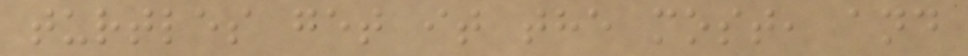turtles get it the most, and
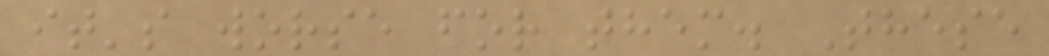it's worse for them. These
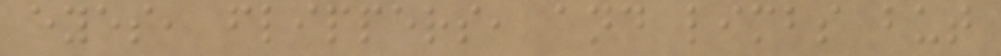eyes, flippers, and limbs but
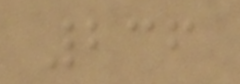236
